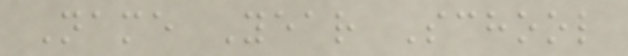Name Year School
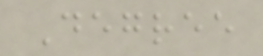Degree
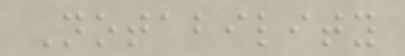Notability
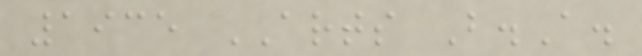1935 ARTS B.A.
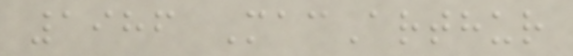1986 MacArthur
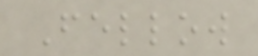Fellow
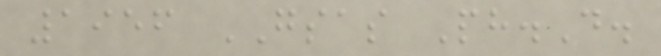1956 GSAS Ph.D.
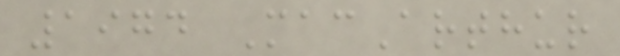1974 MacArthur
